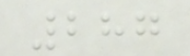287
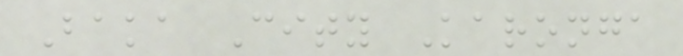Baka City Karonga
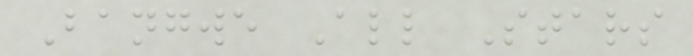Bangwe All Stars
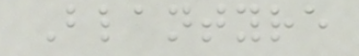Blantyre
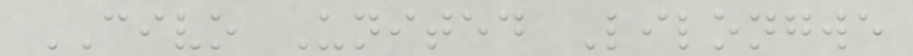CIVO United Lilongwe
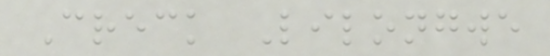Creck Lilongwe
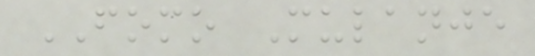FOMO Mulanje
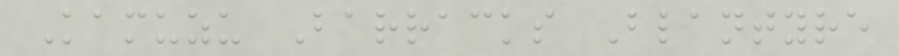Kamuzu Barracks Blantyre
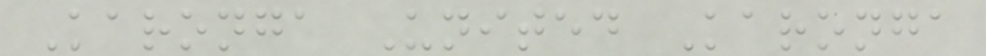Karonga United Karonga
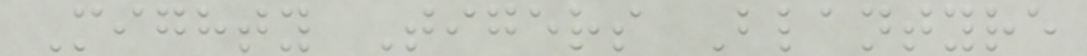Mighty Tigers Blantyre
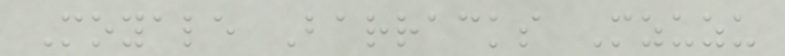Moyale Barracks Mzuzu
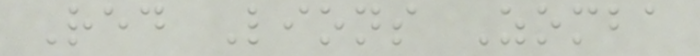Red Lions Zomba
